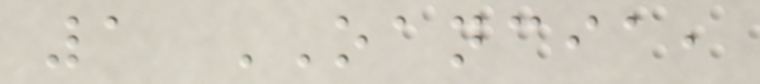1 OANCIA,
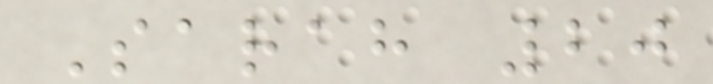Sarah 20
